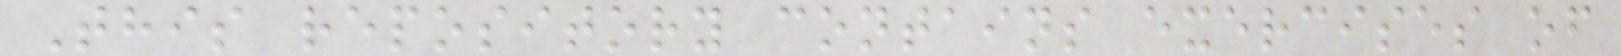This repository contains exercises of
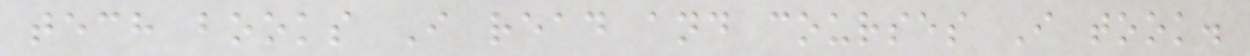tech books I read and courses I took.
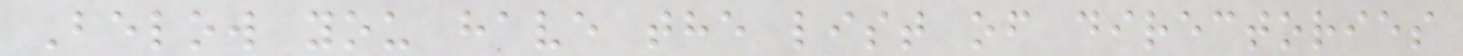Below you have the list of directories
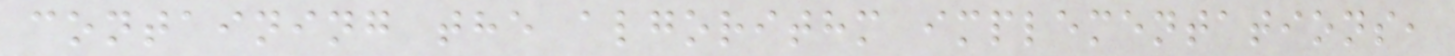containing the algorithm implementations,
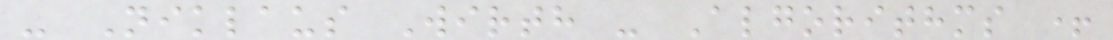- Niklaus Wirth - Algorithms +
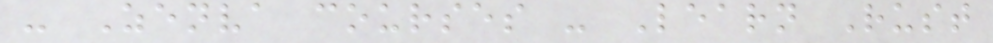- Zenva courses - Learn Rust
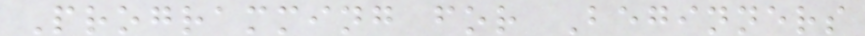Programming for Beginners
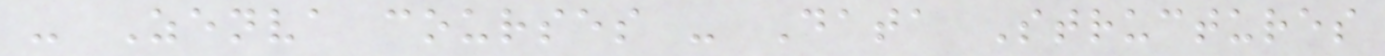- Zenva courses - Data Structures
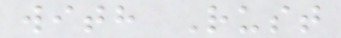with Rust
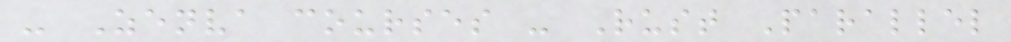- Zenva courses - Rust Parallel
